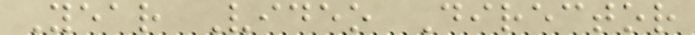Year Video Director
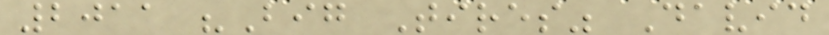2011 "Big Tires" David
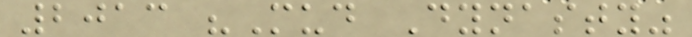2013 "Mud Dynasty"
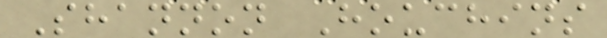Shannon Houchins
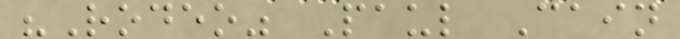"Rodeo" Paul Cain
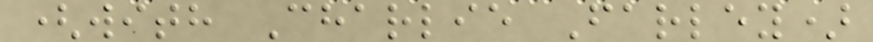(with Charlie Farley)
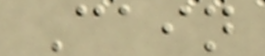Cain
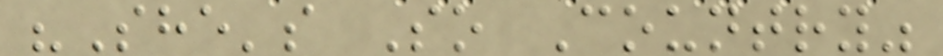"She's So Country"
